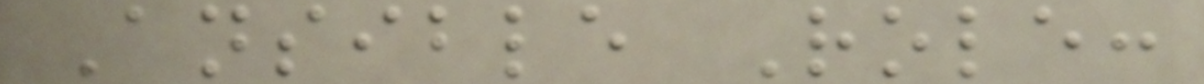Ansible Role:
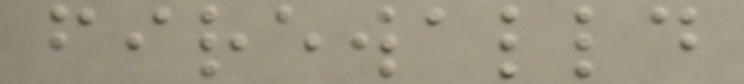firewalld
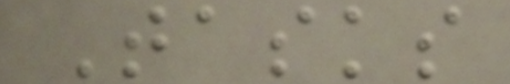Tasks
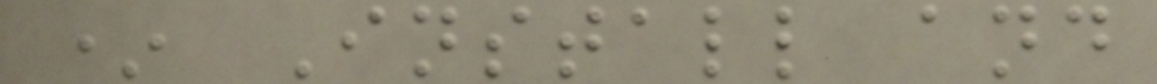* Install and
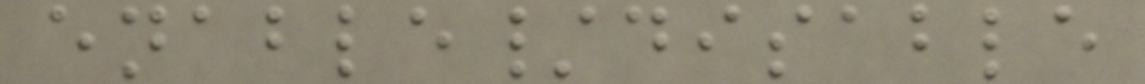enable/disable
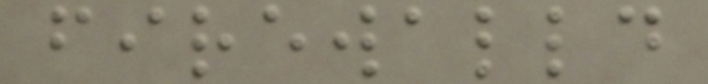firewalld
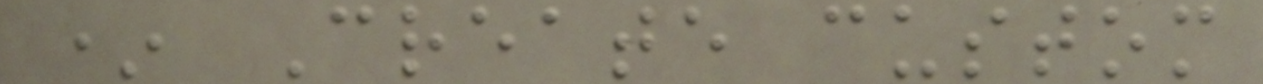* Create custom
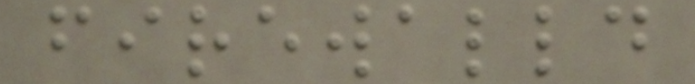firewalld
